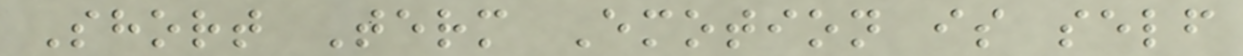Short Term Emotion is self
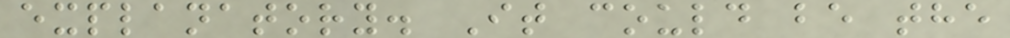explanatory. It could be the
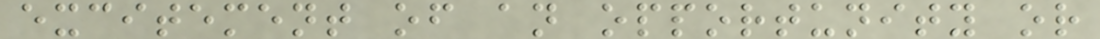excitement of an opportunity or
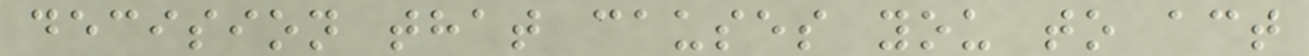decision that causes you to act
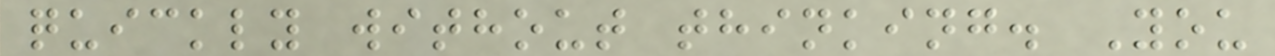quickly without thinking. You
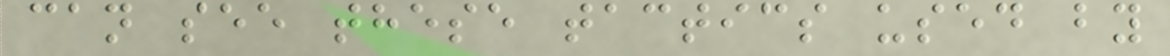can see these tactics used by
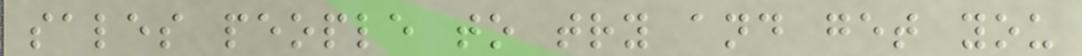sales people to try and get you
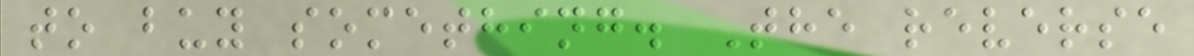to buy something. The reverse
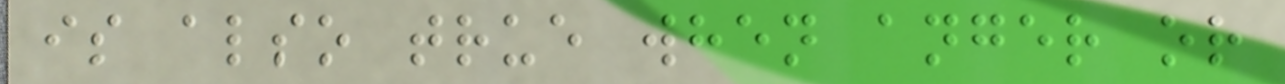is also true when anger or
